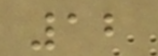12
